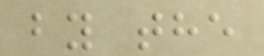by the
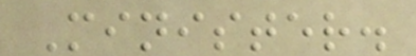Minister.
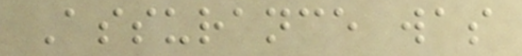Assurance was
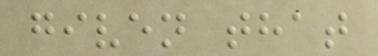given that
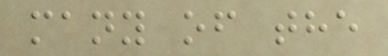many of the
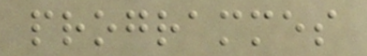programmes
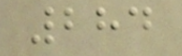284
